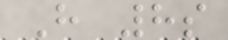H 8s
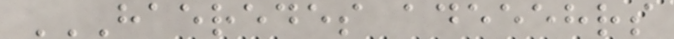HAEREDES ADEEEHRS
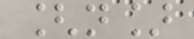[n]
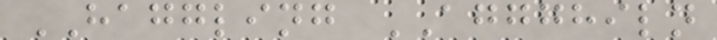HAGGLING AGGGHILN
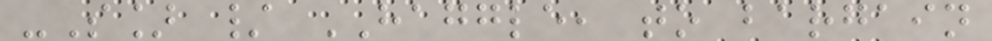-S] / HAGGLE, to bargain
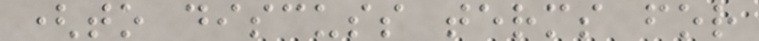(to discuss terms for
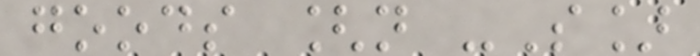goods [n -S]
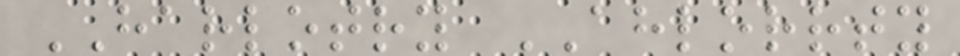HARLOTRY AHLORRTY
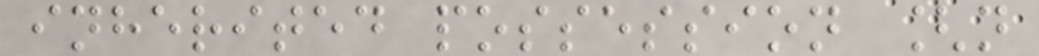inherited possession [n
